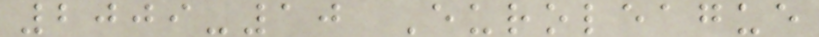2009-10 Euroleague
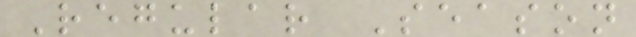Regular Season
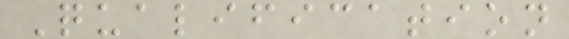Qualification
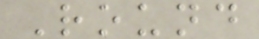Round
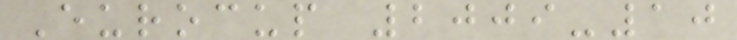Eurocup 2009-10
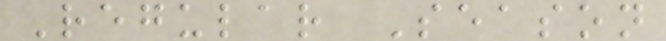Regular Season
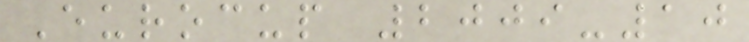Eurocup 2009-10
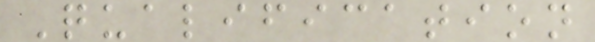Qualification
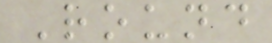Round
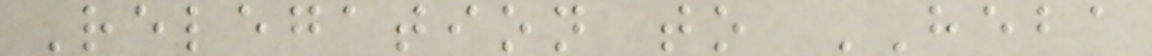Relegation to HEBA
